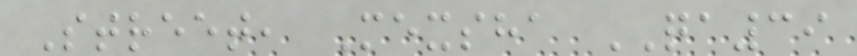Street, Mexsha QA39
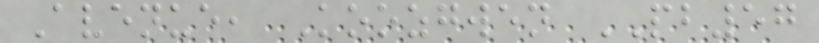Avenue, Koozgwen PB57
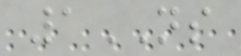1NS
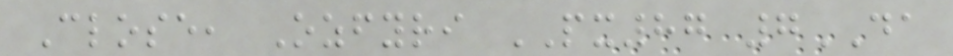Close, Ozfyri PX87 7DA
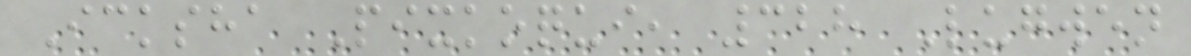Icksha Pixkoqui, 328 Lugwen
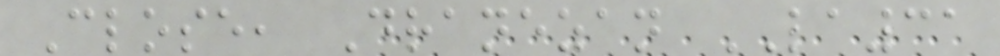Close, Dranezan LA31
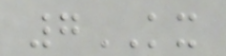7KX
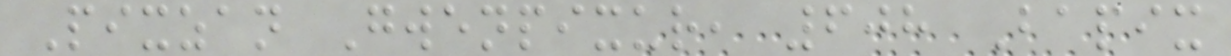Pixzan Gwenpixur, 608 Bapix
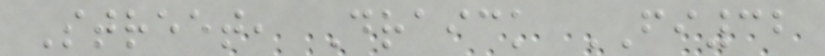Street, Draick FI32
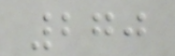270
